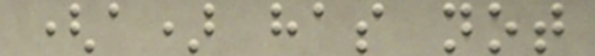(a) has not
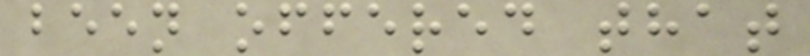been offered that
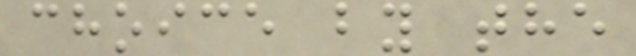choice by the
